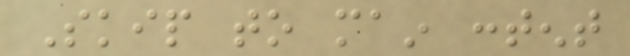Skip to main content
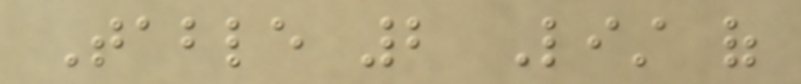Table 2 List of
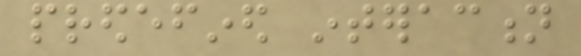predefined interaction
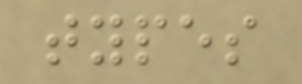types
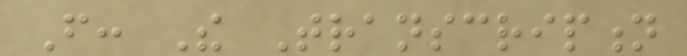From: The Transcription
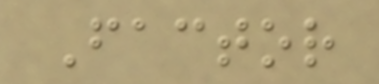Factor
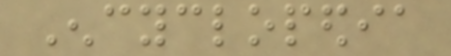Encyclopedia
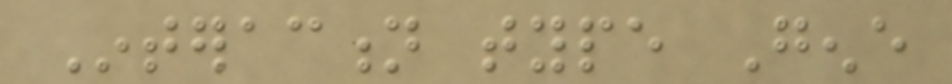Interaction type Gene
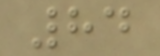84
